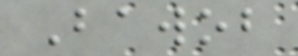Bawob
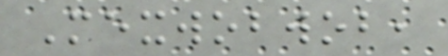Mexwobwob,
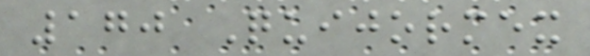170 Quijormex
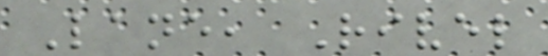Lane, Rivel
